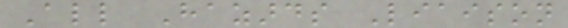All Hazards Liaison
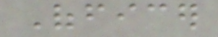Officer
